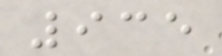935
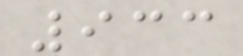933
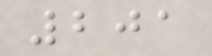201
